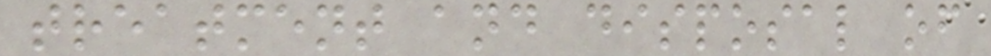treatment and disposal of
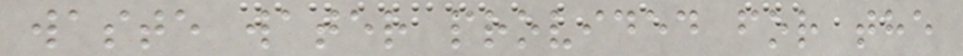waste water provided for the
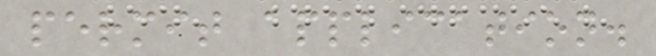permit application.
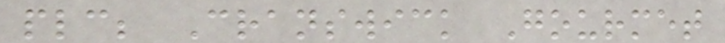plc; Cranswick Gourmet
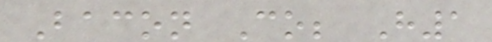Bacon Co; H1
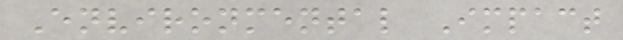Environmental Impact
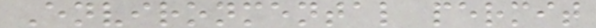Environmental permit
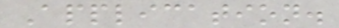Application.
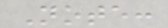Note:
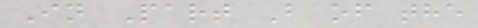In Part B of the
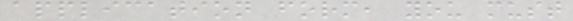application form, you must
